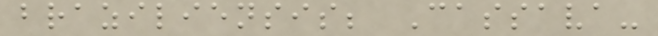braziliensis; Cassava-
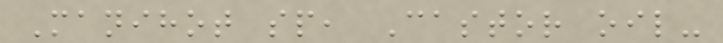Manihot sp, Castor oil-
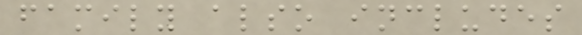family also includes
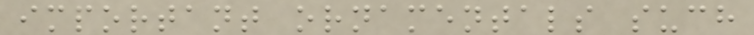important ornamentals such
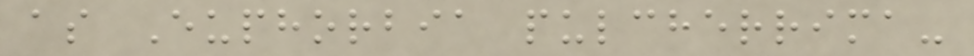as Euphorbia pulcherrima-
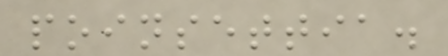poinsettia.
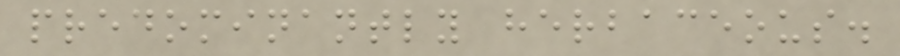predominantly herbaceous.
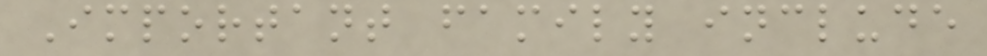Important family include
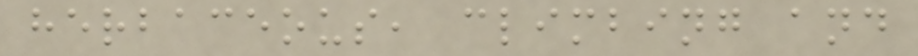herbaceous, climbing and
